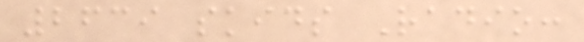2639 skids Radio:
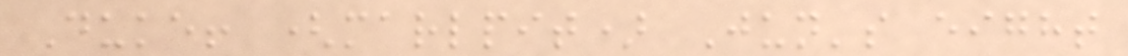Duke! (marlpit) Jun's eight
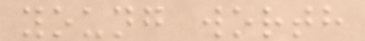young worth
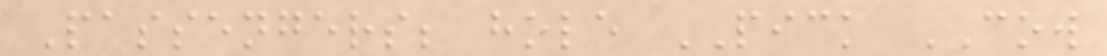Passengers; hole PICK COW
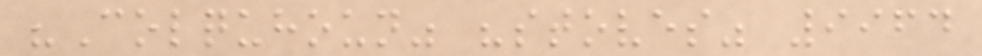"Colquhoun" "stoves" 9964
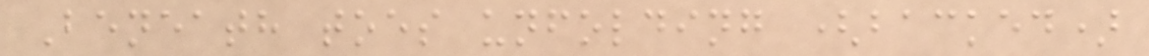Beneath toes unfolding (backed)
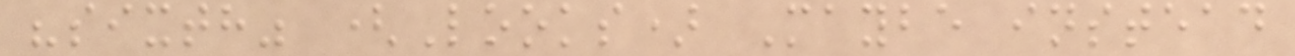"sixth" (Looks) Maybe instead
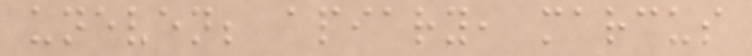uneven; apiary, marcus
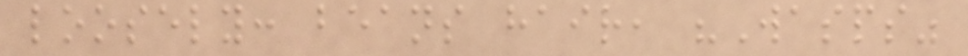loosely: beans hair, "Wasps"
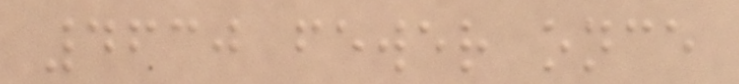4630 fewer once
